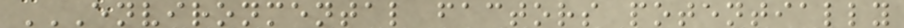ENVIRONMENTAL FACTORS POTENTIALLY
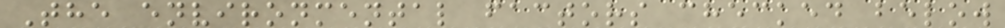The environmental factors checked below
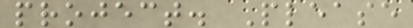project. Please
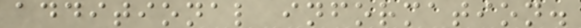additional information.
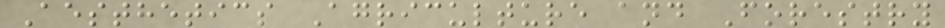Aesthetics Agriculture and Forestry
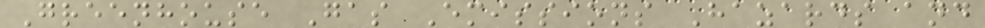Greenhouse Gas Emissions Hazards and
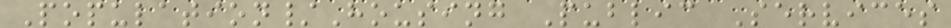Population/Housing Public Services
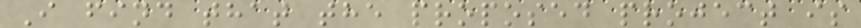I find that the proposed project is
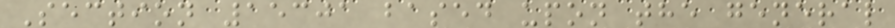Section 15301 based upon the general
